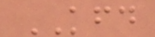KFD
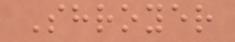Shroyer
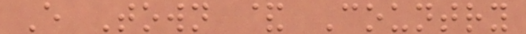E Town & Country
